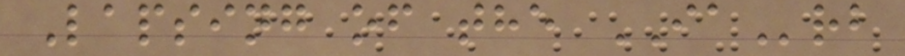Lapsing of the IArb
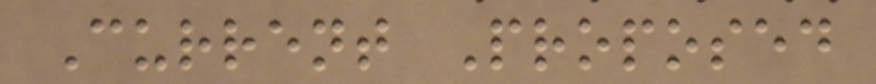Current Proposed
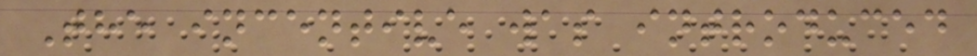The incentive was introduced
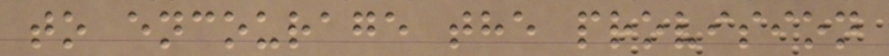to encourage the provision
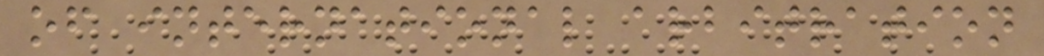of international arbitration
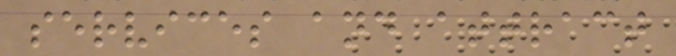services and attract
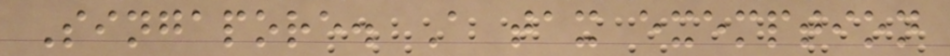Singapore. A tax exemption
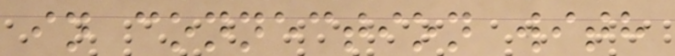in connection with
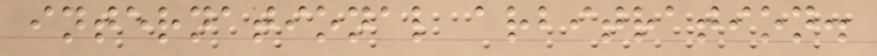international arbitration.
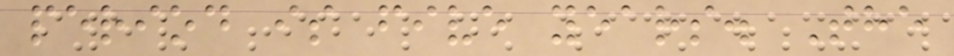period is five years. The
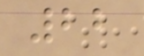22
